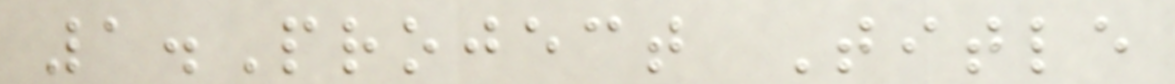1.Project Title
